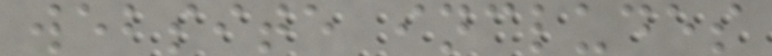website includes
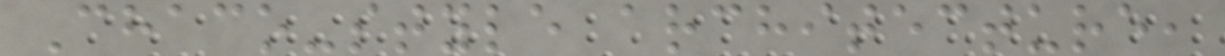Chaco-style architecture,
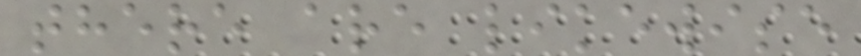there are likewise
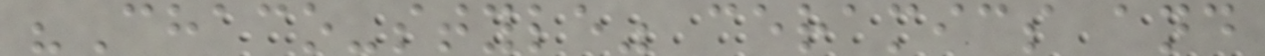"Chaco-style" ceramics and
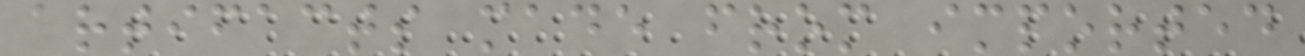artifacts made from imported
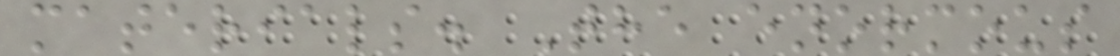materials. The enormous
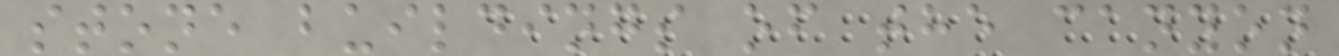stone buildings of the canyon
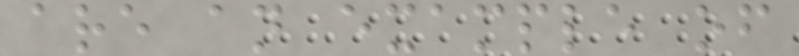are an example of
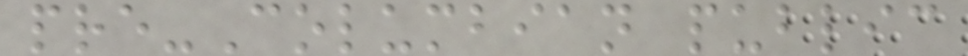pre-Columbian public
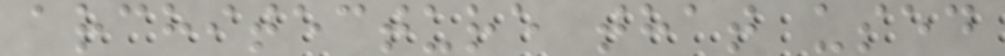architecture that used
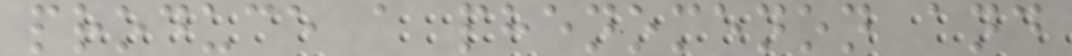produce a phenomenon and
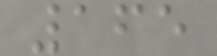165
